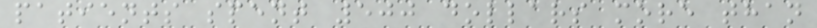patients spent 500 dollars more than
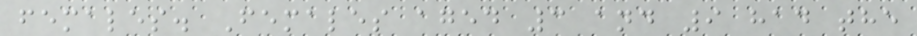females. Females aged 3 and 9 had the
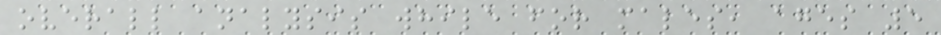overall analysis while for males, ages 5
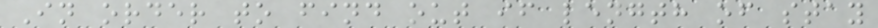In order to find out if length of stay
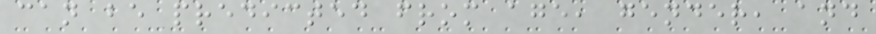can be predicted from age, gender, and
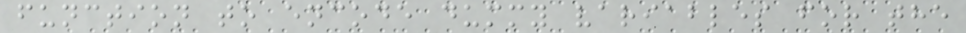function to encode dummy variables for the
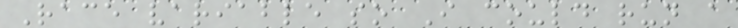Race variable so I could run a
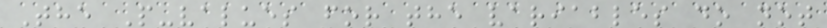The P-values for the variables do not
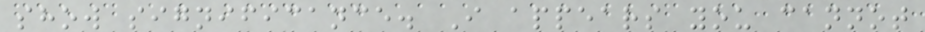show significance. I appears you cannot
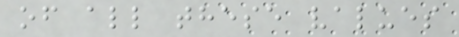of all these values
